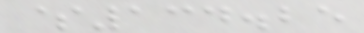$134.25
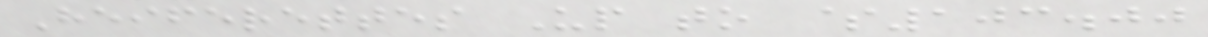Heiferettes Up to $103.00
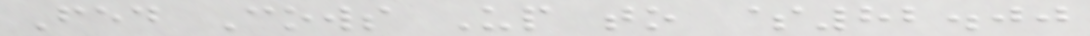Fed Cows Up to $82.00
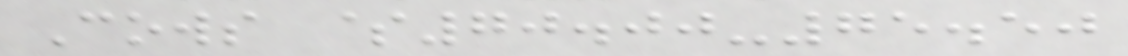Cows $70.00-75.50
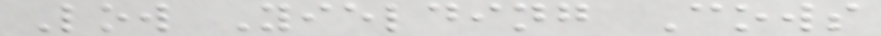Low Yielding Cows
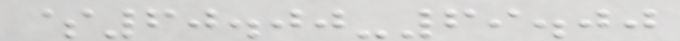$60.00-69.00
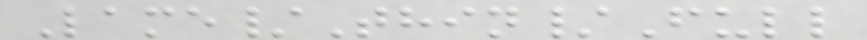Lame/Thin/Full
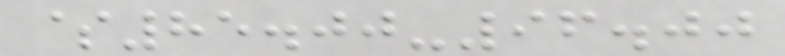$85.00-96.00
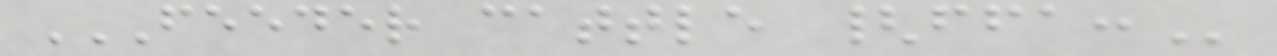FEEDER CATTLE {FFA:
